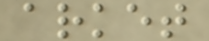arket
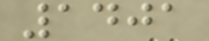1401
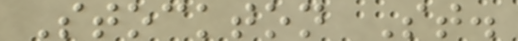Stockton St.
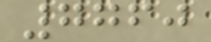7760
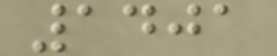1401
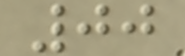00
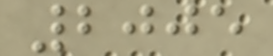2005
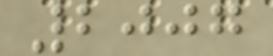2007
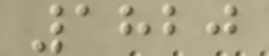1820
